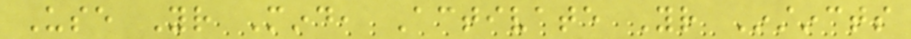Use Your Mind, Activate Your Instincts
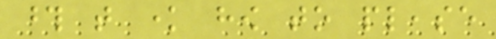those that know how to please
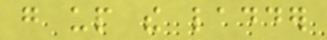go up the ladder
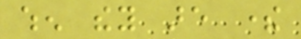when they are there
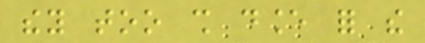they too shall dance for the
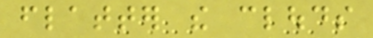flatter the clouds
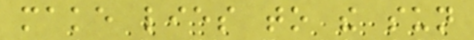make lies to the sun
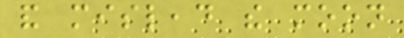and mislead the moon
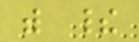with their
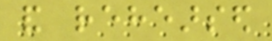and rehearsed
